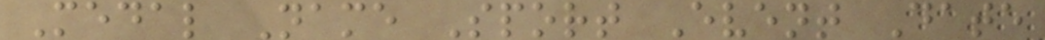Medal Name Sport Event Date
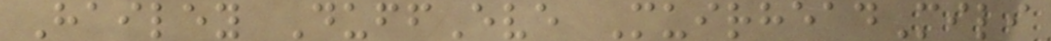Hailey DuffEve MuirheadMili
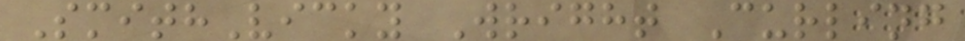SmithVicky Wright Curling
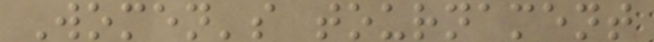Women's tournament
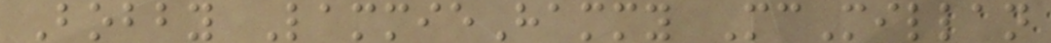Bobby LammieHammy McMillan
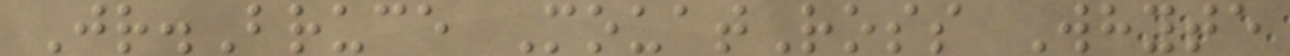Jr.Bruce MouatRoss Whyte
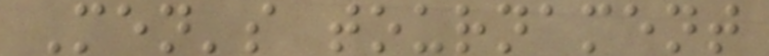Men's tournament
